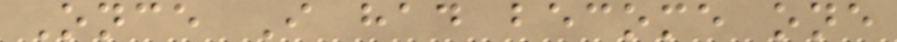Once I had become one
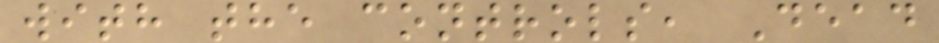with the controls, Dead
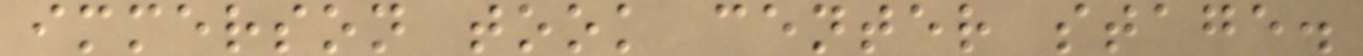immerson took center stage.
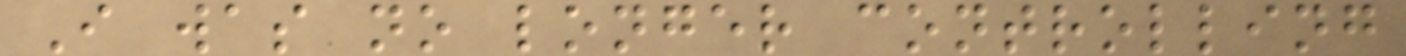I was no longer controlling
